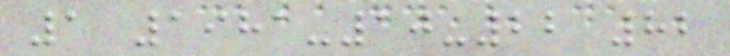1 1981-10-22 82
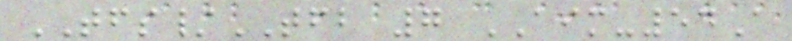TFS/TFB 7 AIM-54A
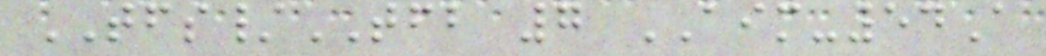TFS/TFB 7 AIM-54A
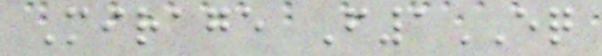Mirage F1EQ
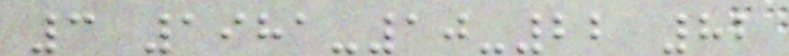3 1981-10-22 82
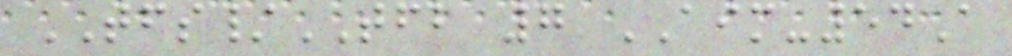TFS/TFB 7 AIM-54A
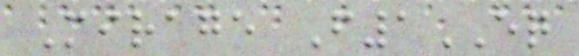Mirage F1EQ
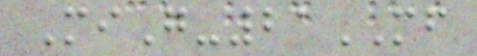MiG-21MF
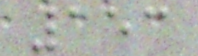153
